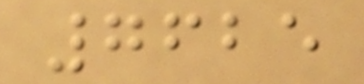7625
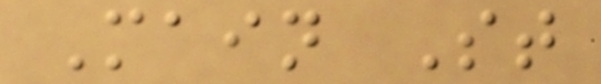Main St
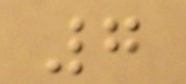7
